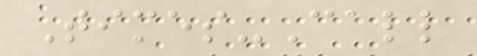Times-Call
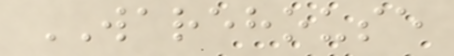WAREHOUSE
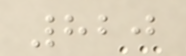820
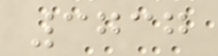3737
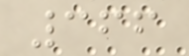366
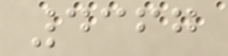4367
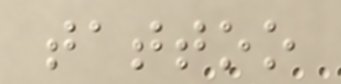tattoo
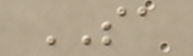SA
